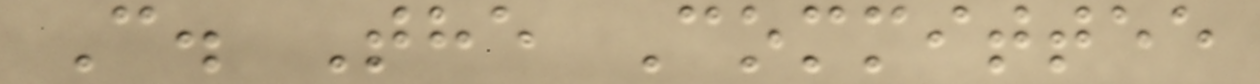C. The Committee
